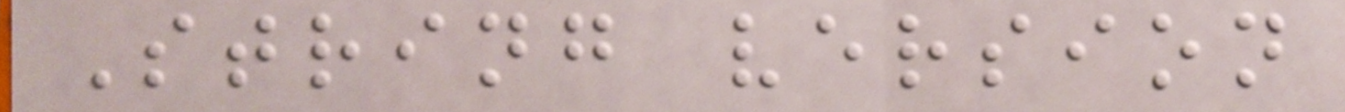String version
